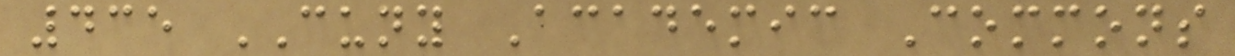435 CUNY Academic Commons
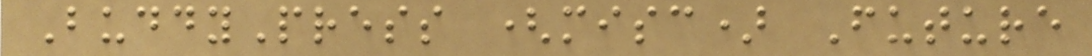BuddyPress (misc) Future
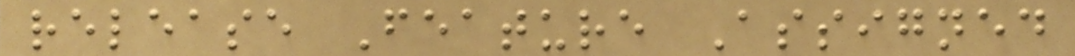release Feature Assigned
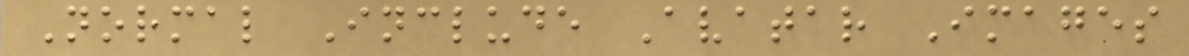Normal Include Avatar Images
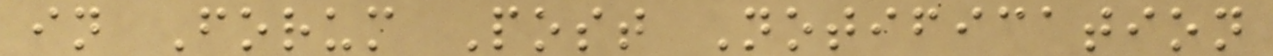in Forum Post Notification
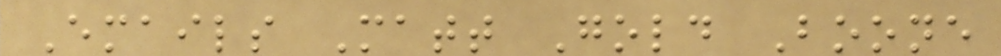Emails Matt Gold Boone
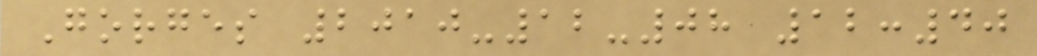Gorges 2010-12-08 12:40
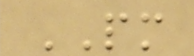PM
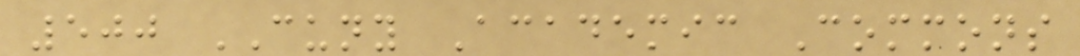500 CUNY Academic Commons
